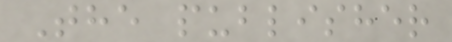The publisher
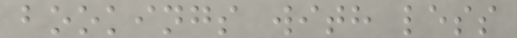bookings with less
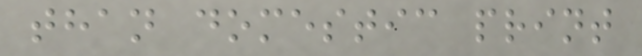than domestic print
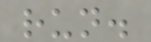run.
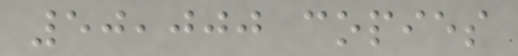50,000 copies
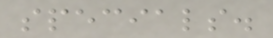specials.
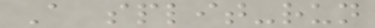A split-run
